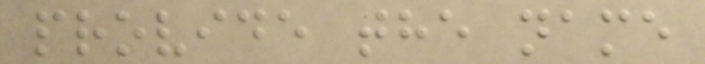provide the name
